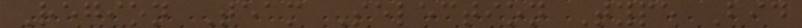Region Team Selection Type Bid
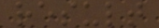result
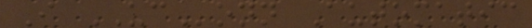I UConn Automatic
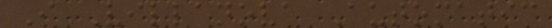I Villanova Automatic
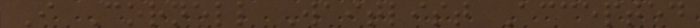I Cornell Waitlist Accepted
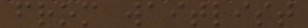from waitlist
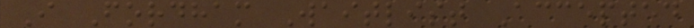I Fordham Waitlist Accepted
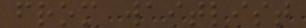from waitlist
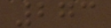273
